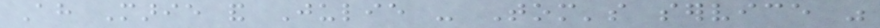Ah Marie and Julie - Tom's service was
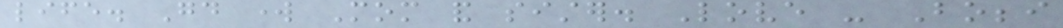life. Good work Mom and sister. Love - Bobbi
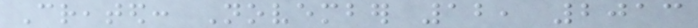Created: November 12, 2013
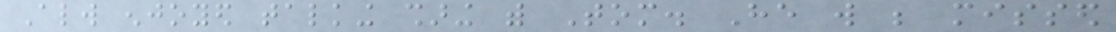Always enjoyed talking sharing with Tom. He will be missed
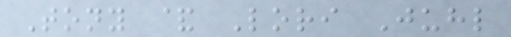Tony & Lori Juhl
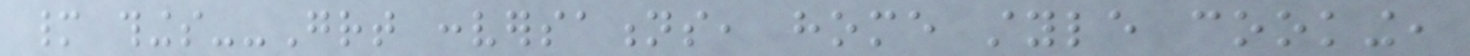many things--Great conversations, home style cooking,
